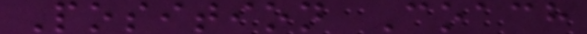Position Coach
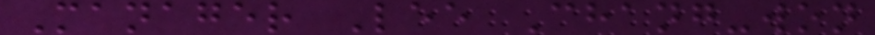Manager Lee Chang-won
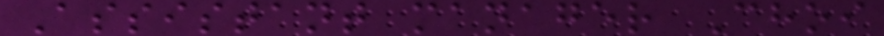Assistant manager Choi
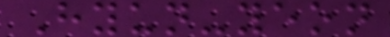Hyun-yeon
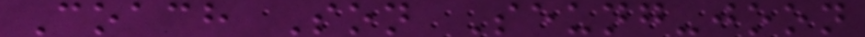Coach Son Seung-joon
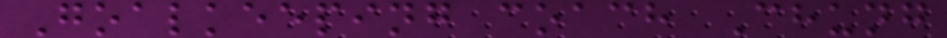Goalkeeping coach Chung
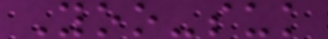Yoo-suk
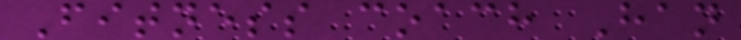Fitness coach Han
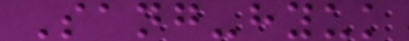Sang-hyuk
